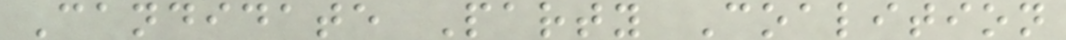Candidate Party Coalition
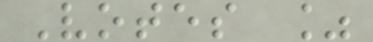Votes %
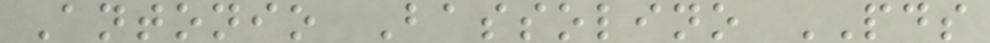Antonio Bassolino PDS
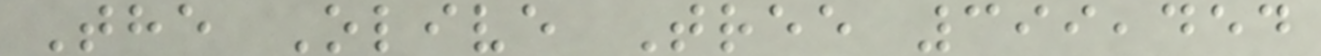The Olive Tree 399,454
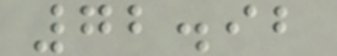72.92
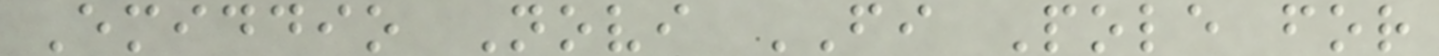Emiddio Novi FI Pole for
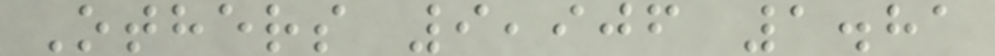Others 9,906 1.81
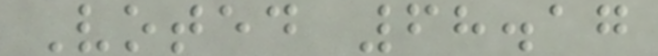Voted 68.17
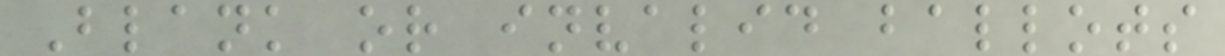Blank or invalid ballots
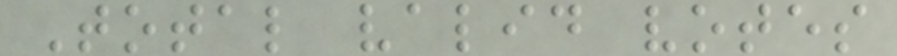Total valid votes
